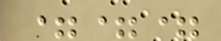===
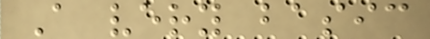A very basic
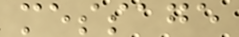message
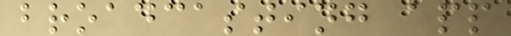broadcasting app
